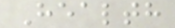Health
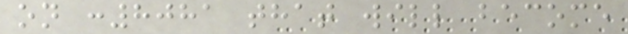on :8081 that will become
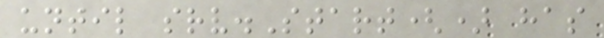until srv.Start() has
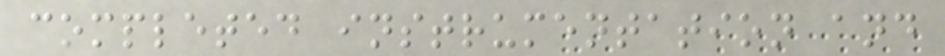completed instrumentation and
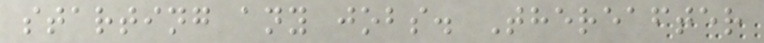starting any jobs. Thereafter
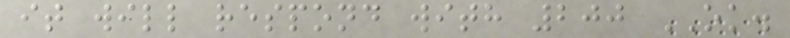it will respond with 200 OK.
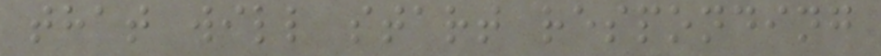that will start responding
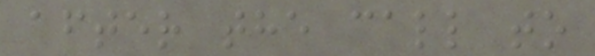after the call to
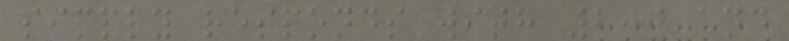simply responds with 200 and
